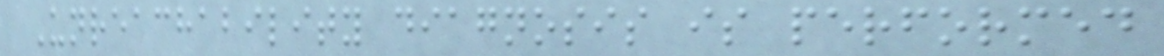Unreachability diagnosis is performed
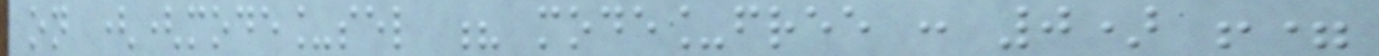on ((mode_sel ? mode_free : 0) !=
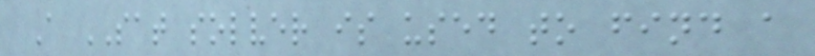A SAT solver is used to find a
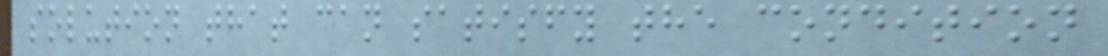solution that can satisfy the condition
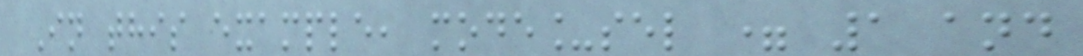In this example, mode_sel = 1 and
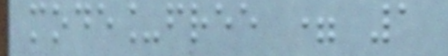mode_free = 1
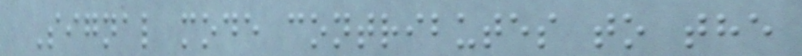Signal mode contributes to the
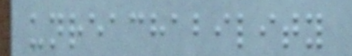unreachability
